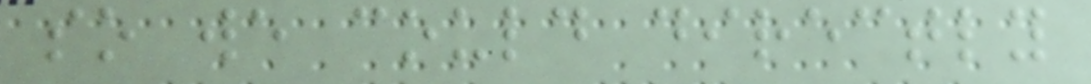so we could directly
